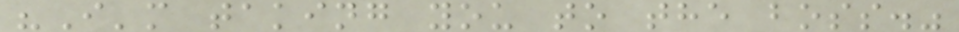"I'm taking you to the boss."
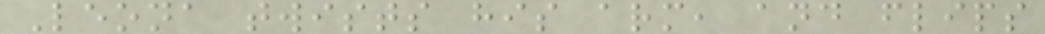Leona twists his arm, and flips
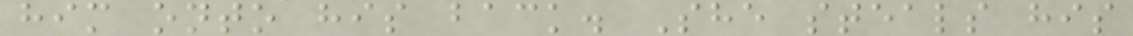him onto his back. She steals his
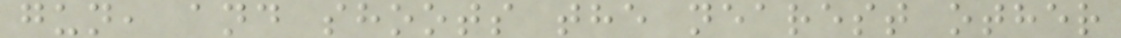gun, and shoots the nearest other
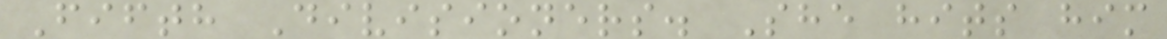Fifth Divisioners. She hits him
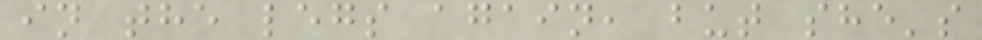in the legs again, but she's
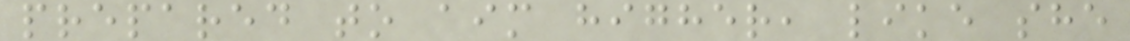prepared to aim higher, like she
